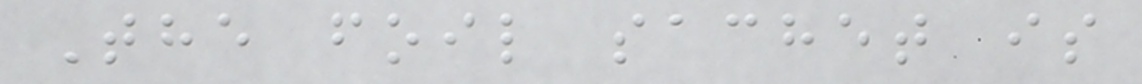The foil sachet is
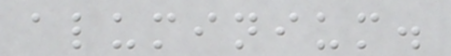aluminium.
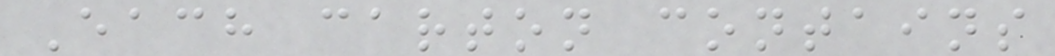Each carton contains
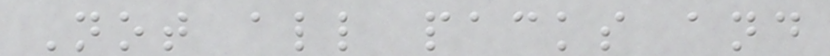Not all packs and
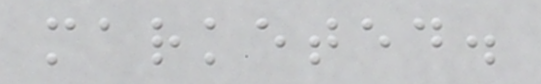marketed.
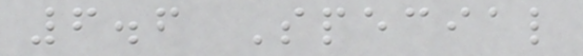6.6 Special
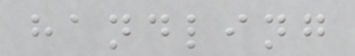handling
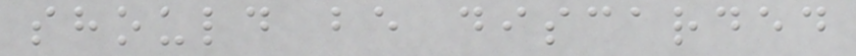should be discarded
